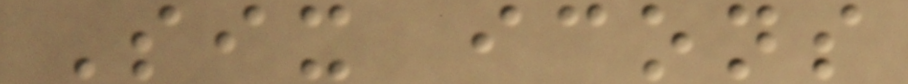Six icons
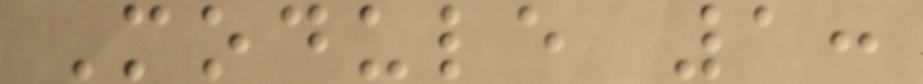Module 1:
